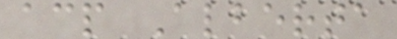acp Alberta
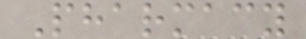Pharmacy
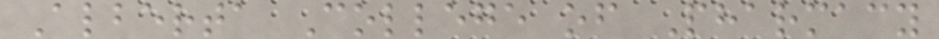Alberta College of Pharmacy
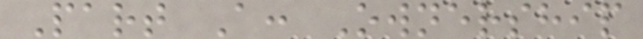Part A: Ownership
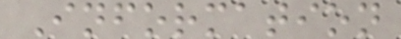Information
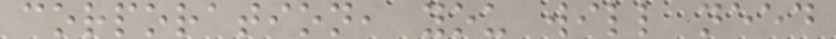corporation, you will need
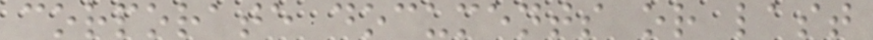corporate documents or last
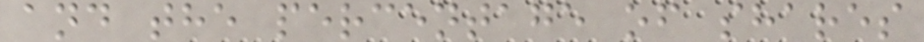and the percentage of shares
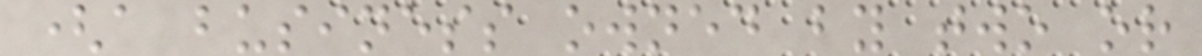(a business owned by two or
